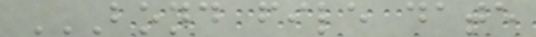BOND FILE DATE
